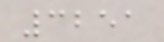3251
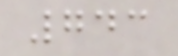743
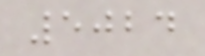5024
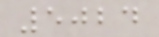5024
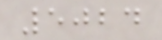5024
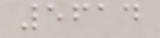5614
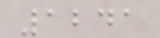1241
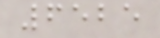6525
